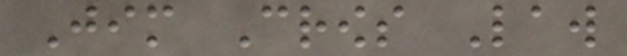Jim Crows Law
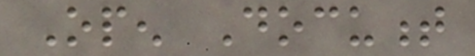Open Document
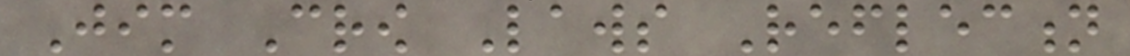Jim Crow Laws Reflection
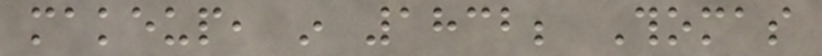makeup, in 1832; Thomas
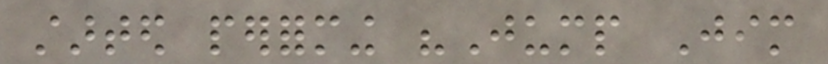started performing "Jump Jim
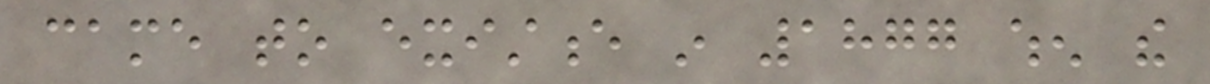came to existence in 1877 when the
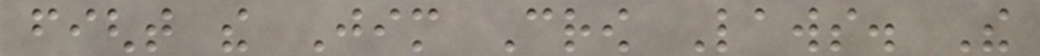fight the Jim Crow Laws. The
